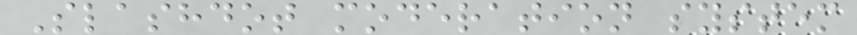Slashdot moderation system
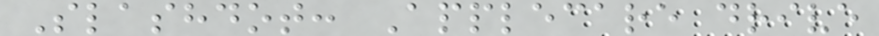Slashdot: Applecare drive
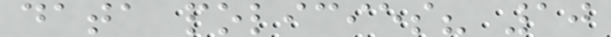data policies? 10
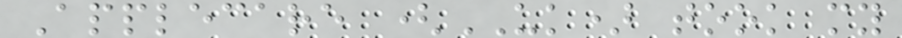Applecare (UK) took my
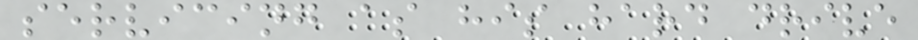servicing as his hard drive
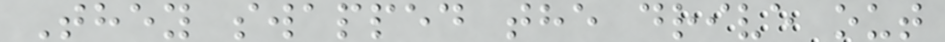They swapped the drive out
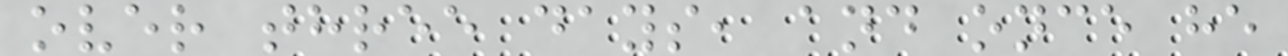over three days, and once he
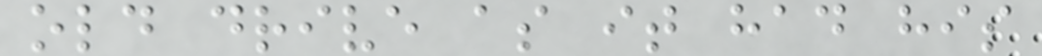old drive as it had his
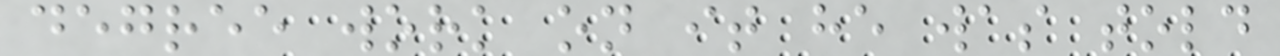degree work on it he was told
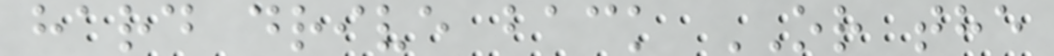hard drive back OR the
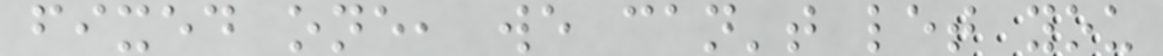fixed one, we can't let you
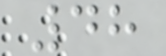48
